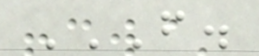F.
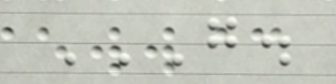G.
